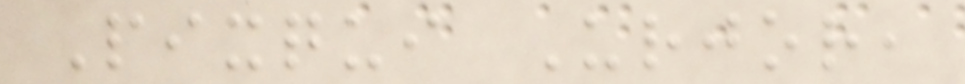Pixqui Urjor,
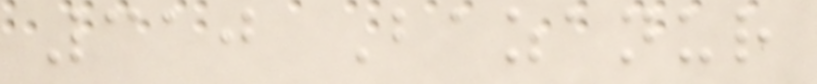310 Bazanur
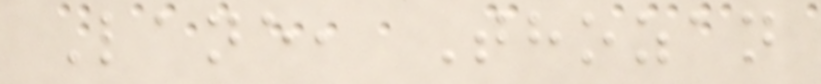Lane, Thozan
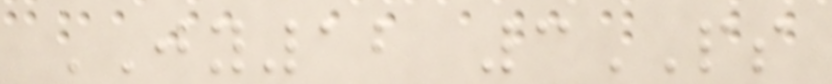JY12 3PS
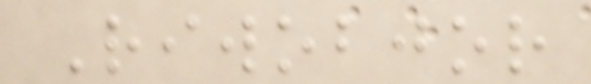Riwobjor
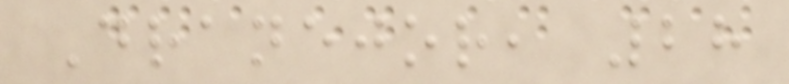Dranejor, 28
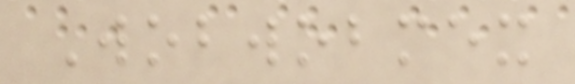Wobwobmex
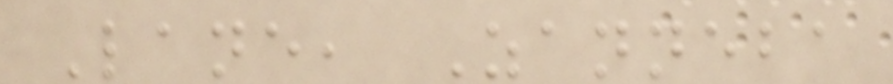Lane, Zanneba
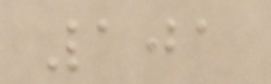101
